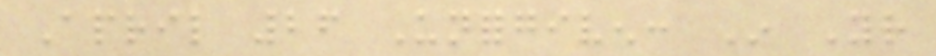April 26 Unforgiven: In Your
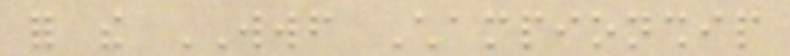for the WWF Championship
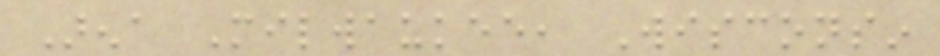Arena Milwaukee, Wisconsin
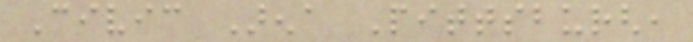Civic Arena Pittsburgh,
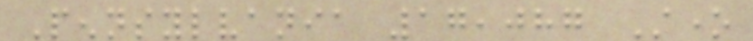Pennsylvania 17,087 Stone
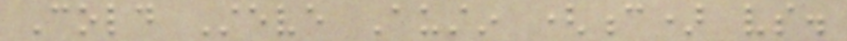Cold Steve Austin (c) vs.
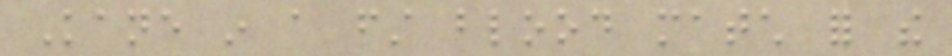Kane in a first blood match for the
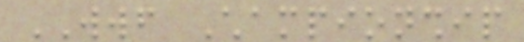WWF Championship
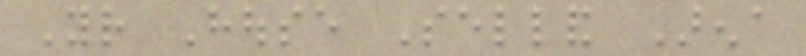Your House Selland Arena
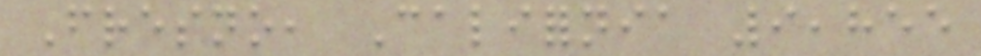Fresno, California 9,855
